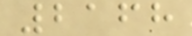2168
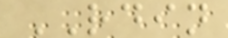RDIN
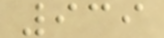939
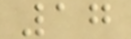17
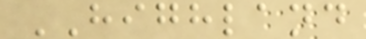HIGHLAND
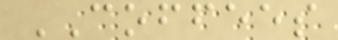COFFEES
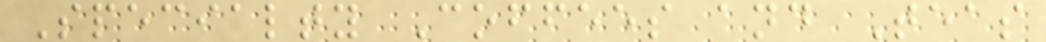Specialty Coffees and Teas
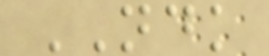NDK
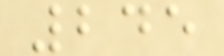245
